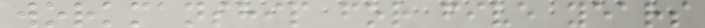workmanship for five years
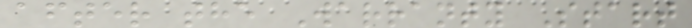after the Warranty Start
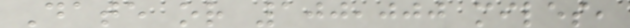Date or 100,000 miles,
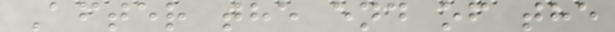After the end of the
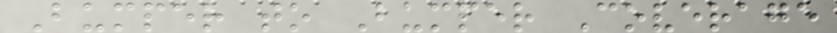Bumper to Bumper Coverage
